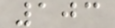103
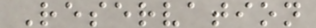Reservation
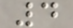4
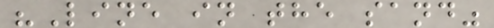"Line in the sand"
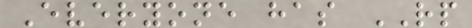Everyone has RP
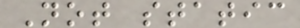Not static
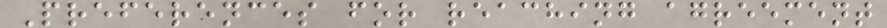Preferences for reaching agreement
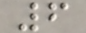6
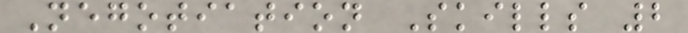Negotiation Skills 2
